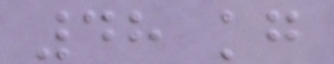48 kg
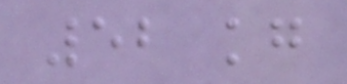52 kg
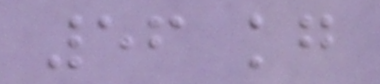56 kg
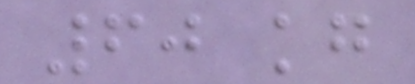60 kg
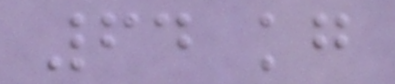64 kg
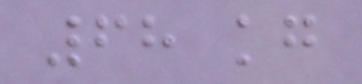68 kg
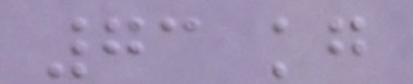73 kg
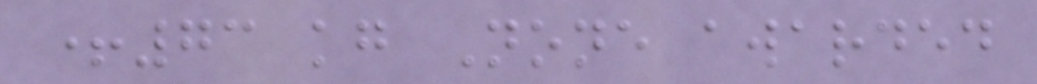+73 kg None awarded
